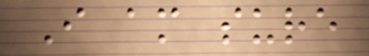I am sure
